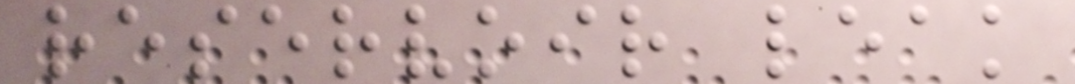reservoir leak
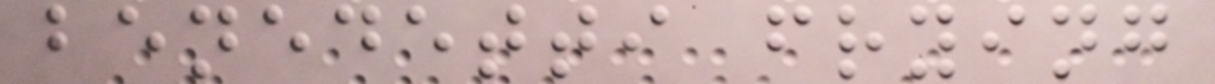benedetti frying
